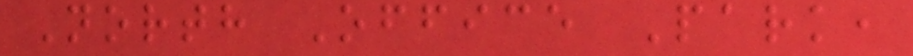North Office Park,
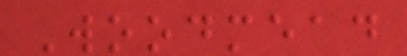Woodmead
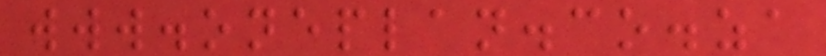www.oneplan.co.za
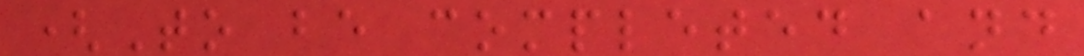(To be completed and
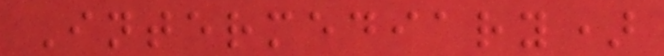Intermediary)
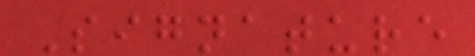Signature
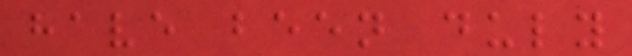have been duly
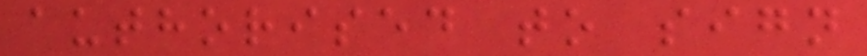authorised to sign
